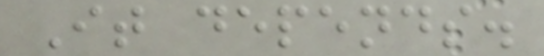It depends.
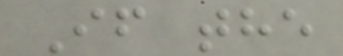If the
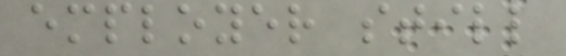employer still
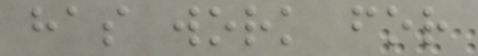has work for
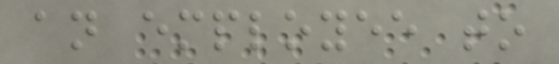an employee to
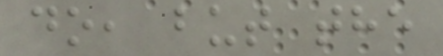do, but the
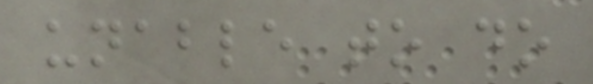unable to do
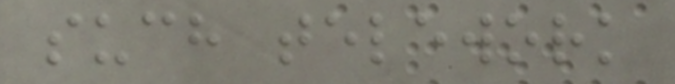such telework
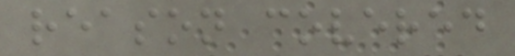reason covered
